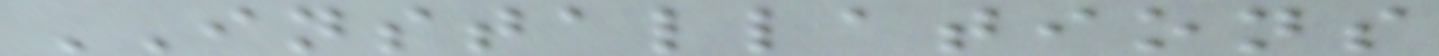INSTALLATIONS
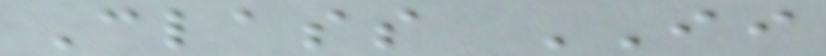Class II
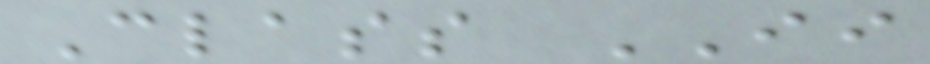Class II
